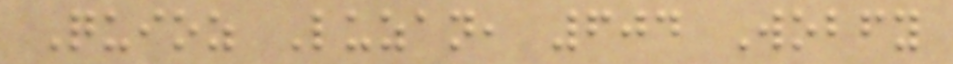Quioz Luzan, 604 Wobfy
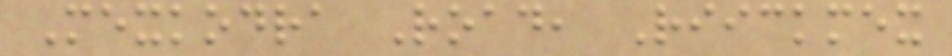Mexkodra Road, Riickmex
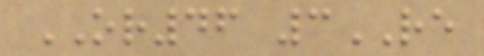OR46 3RE
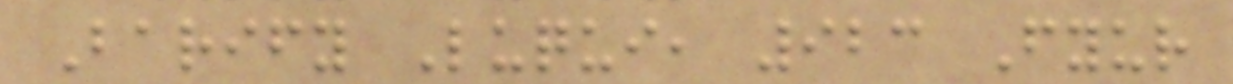Barify Luqui, 923 Fyur
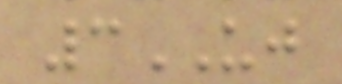3UJ
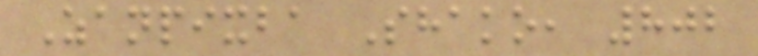Zanpixba Shako, 802
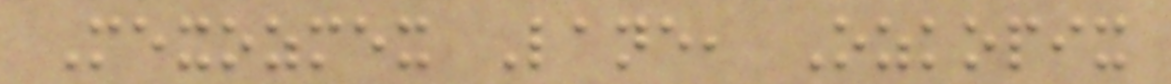Mexozmex Lane, Ozkopix
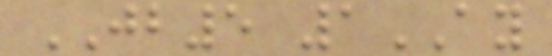JB5 1AY
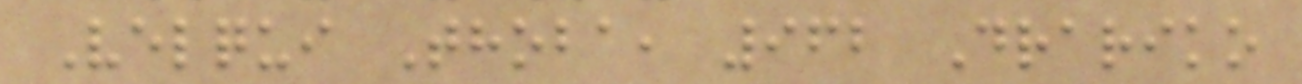Velqui Thoba, 962 Drariko
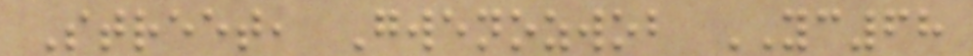Street, Gwenozwob YC68
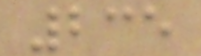235
